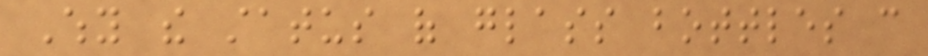Why the status of glass bottles can
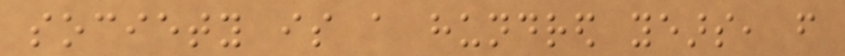society is a hundred years, from
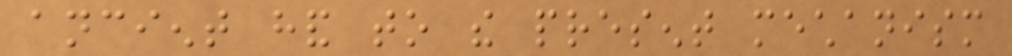ancient hand to the present mechanism
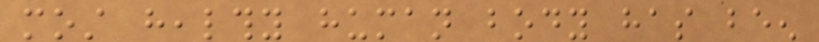most healthy human body has been
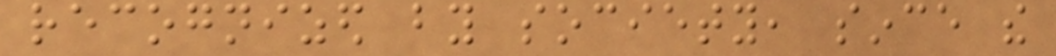recognized by society, since the
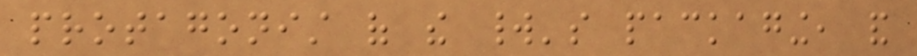protagonist of the world's packaging, and
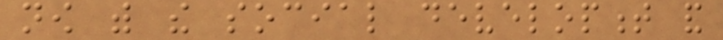now with the social development and
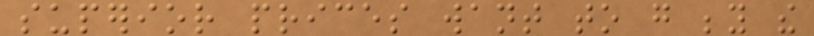superior prices want to go beyond the
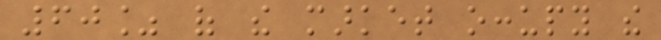60% of the market occupy the
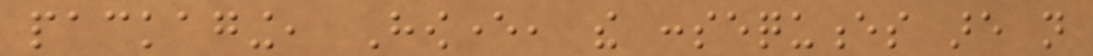packaging, However, the consequences are not
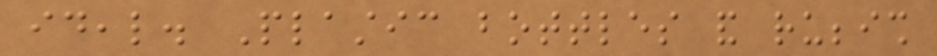ideal. Plastic bottles and rubbish
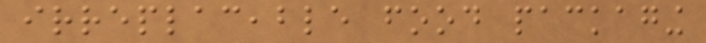irreplaceable food packaging
